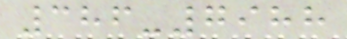386-7988
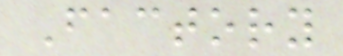Factory
